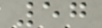57
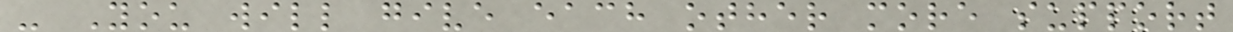- You will give each other more support
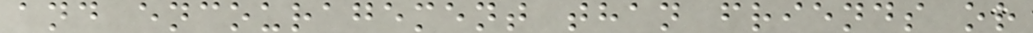and encouragement than friends or
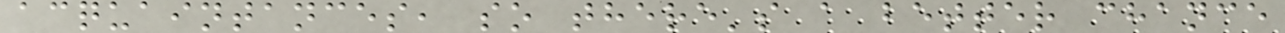acquaintances, so there's a better chance
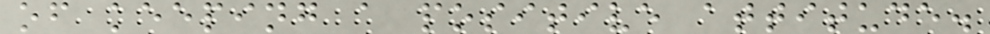of keeping a positive attitude.
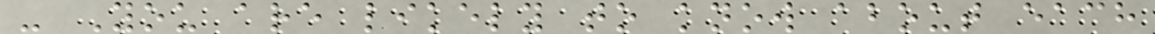- You are likely to know about each
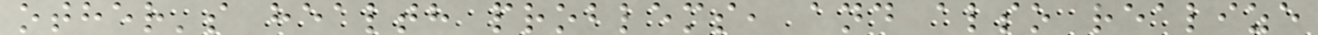other's health problems, and also realize
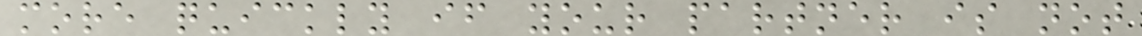more quickly if your partner is not
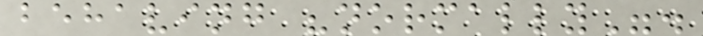behaving "normally".
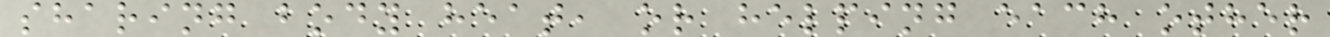sharing body heat, or helping each other
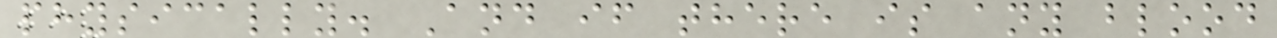physically. And if there is any blood
